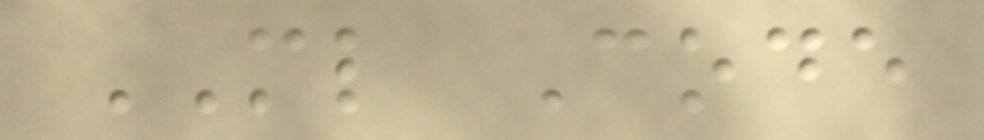ML Code
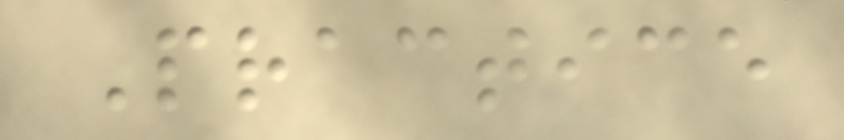Practice
